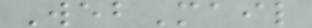WebMail
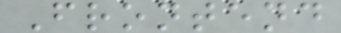Frontend
